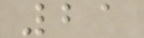21
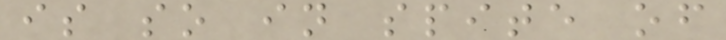is so in spite of
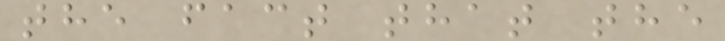the fact that the
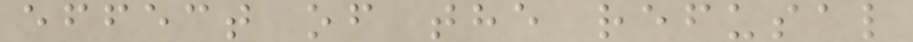effect of the refusal
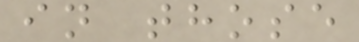in those
